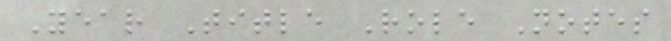Year Title Role Notes
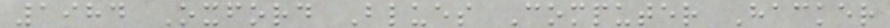1984 Oxford Blues Computer Hacker
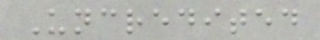Uncredited
